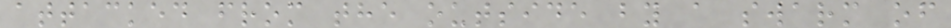attacked from the outside by a swarm of
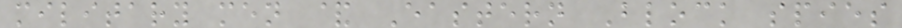military men & Eastern Block spies
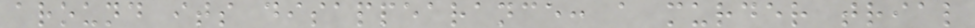around its disappearance: a murder trial
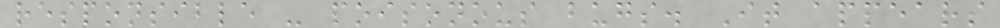responsible - poisonous bugs. It appears
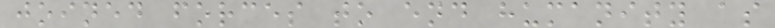joined forces to end humanity as
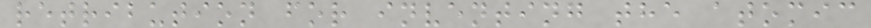retribution for inventing the atomic
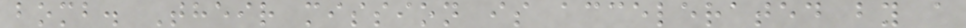bomb. Their mission is accelerated by a
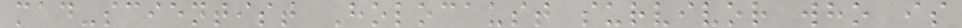mad-scientist Holocaust survivor who is
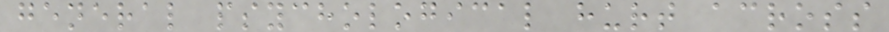general psychological hurt across
